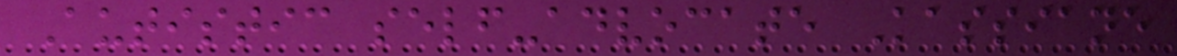Autistic self-advocate Kassiane
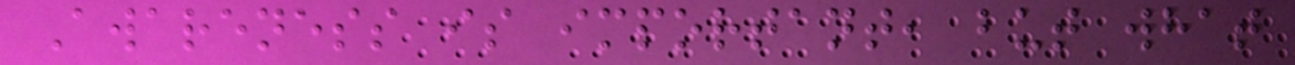Awareness is important, but what
